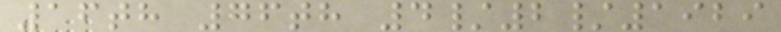16th 76th 4/2/1929
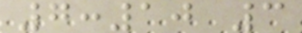7:10 3
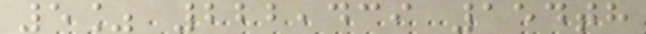5% 222,439 154th
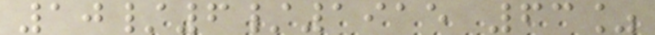10/6/1915 63%
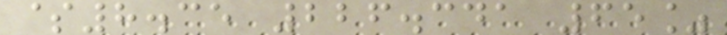$8.35 226.341 65%
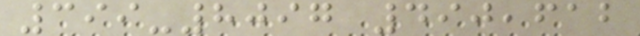399-8097 490,612
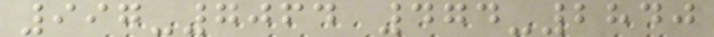997-7064 474-2840
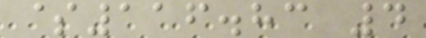$116.83 4
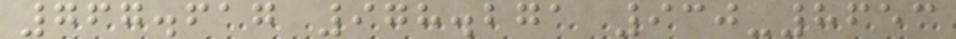767.617 978.271 930-8653
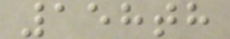158th
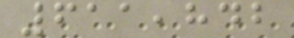611,842
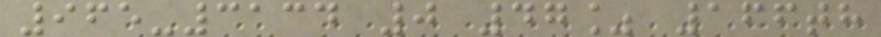965-3134 0 47% 166th
